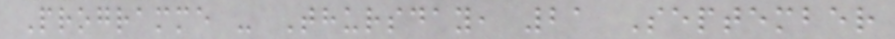Programme - Thursday, 21 September
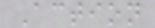Action
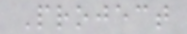Project
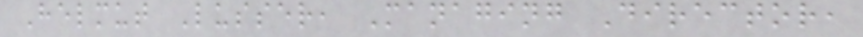Helmut Lusser, Managing Director,
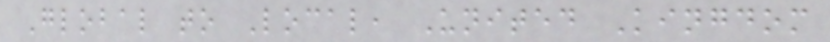Global to Local, United Kingdom
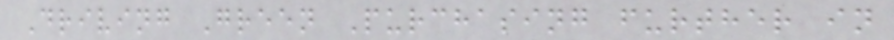Driving Green Purchasing further in
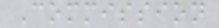Commission
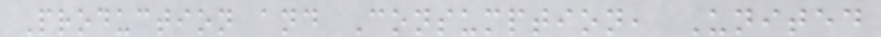Production and Consumption, United
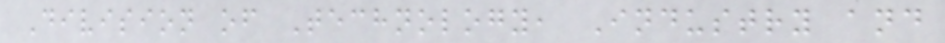Division of Technology, Industry and
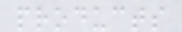products
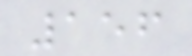156
